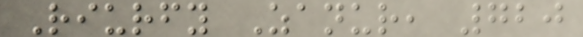Riurfy Zanur, 720
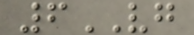6VG
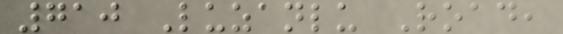710 Luzanlu Road,
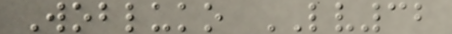Wobluko LV32
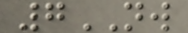7NW
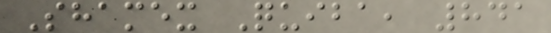Shamex Quiba, 841
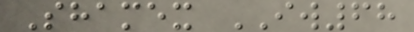Shamex IW68
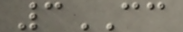3CC
